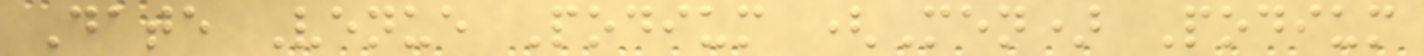Date Venue Podium (Men) Podium
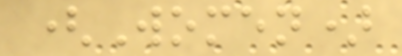(Women)
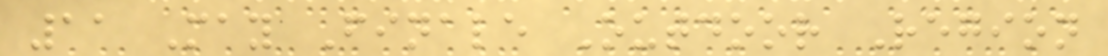11 May Finale Outdoor Region
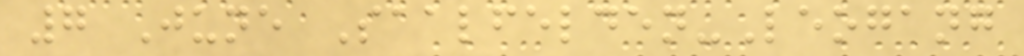7 June Saalfelden-Leogang
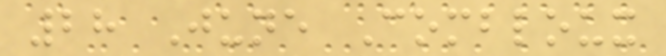28 June Combloux
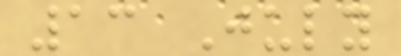13 July
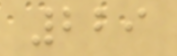229
